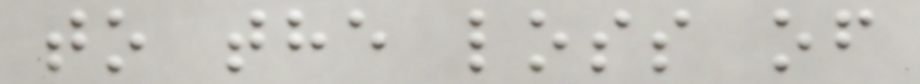to the loss of
